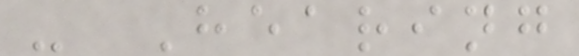- Hearing
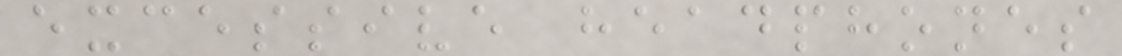excessive headphones
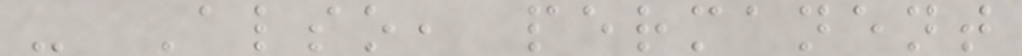- Also, permanent
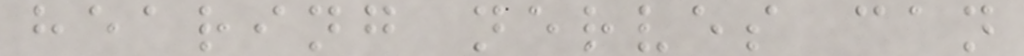hearing nerves can
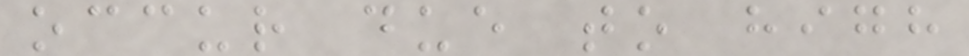occur due to high
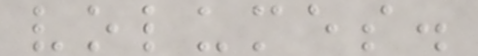volumes.
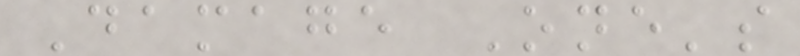Damage One's
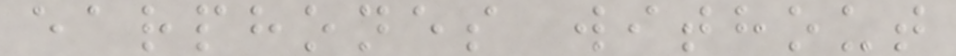earphones without
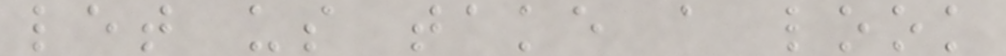let us take a look
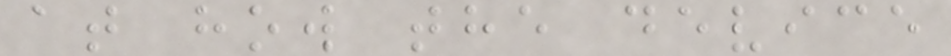at how the device
